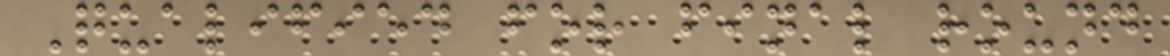Qualified for final round
